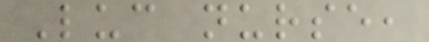Luc nurse,
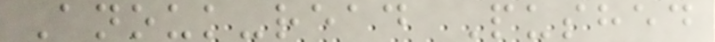Anouk-read Pushed
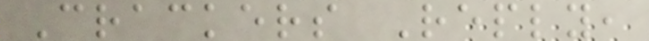Crackers Reply,
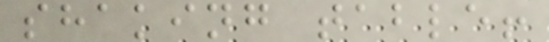shaking table!
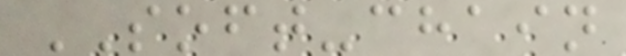SOFT-chain
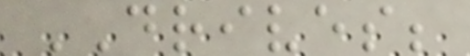DRIVES;
